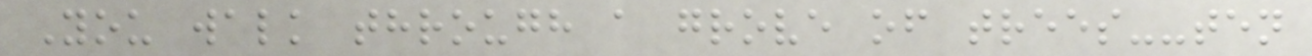You walk through a grove of trees--ten
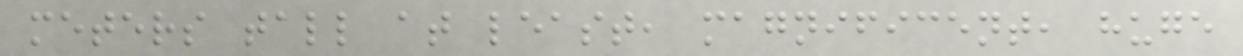meters tall at least, magnificent, huge
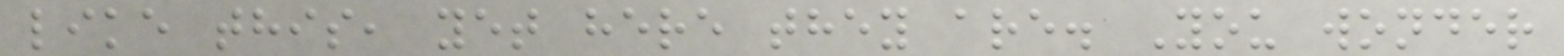like this, yet here they are. You wonder
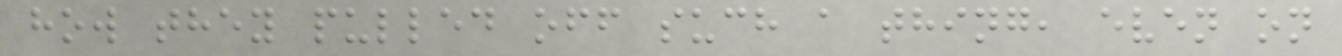how they pulled off such a thing, even on
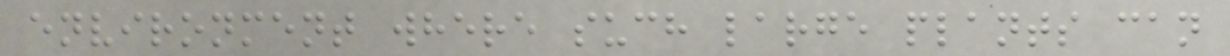environment where such large plants can
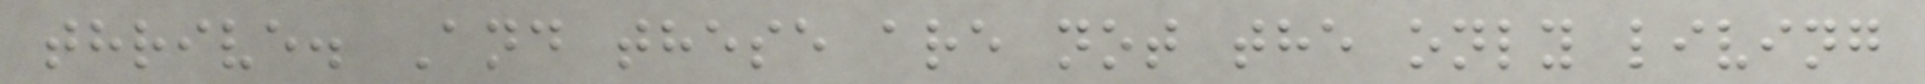thrive. And these are not the only living
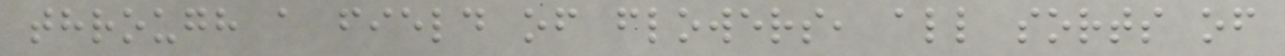through a field of flowers, all sorts of
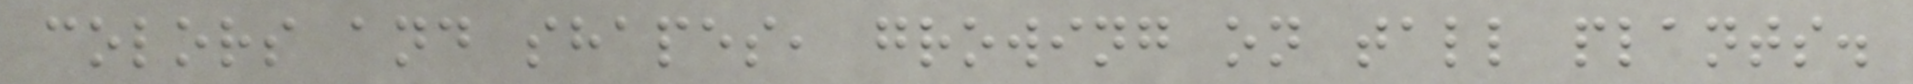colors and shapes, growing on tall plants.
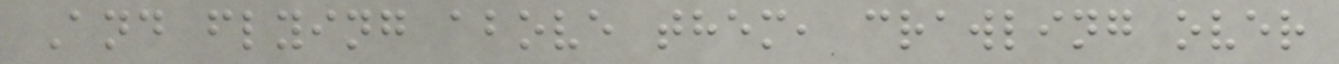And flying above them, crawling over
